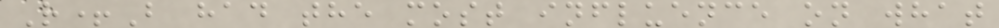R+B had the most influence on what
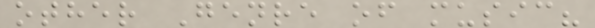other Genre of music?
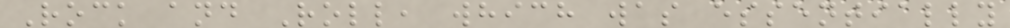Rock and Roll, which was essentially
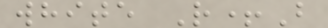white R+B
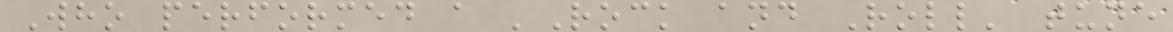Who performed a 'Rock and Roll' tune
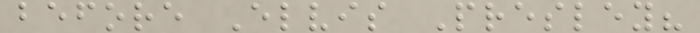before Elvis Presley?
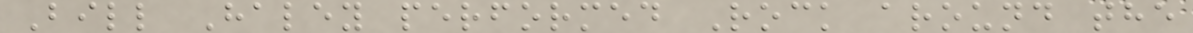Bill Haley performed Rock around the
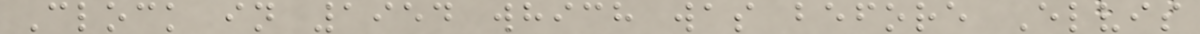Clock in 1954 which was before Elvis
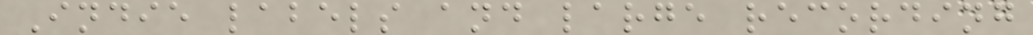Indie labels and large recording
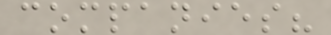companies?
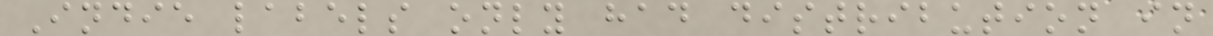Indie labels only had distribution in
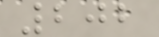202
